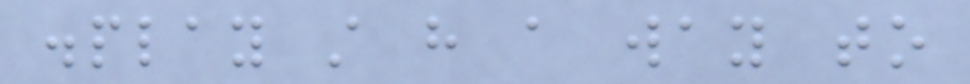display still have a way to
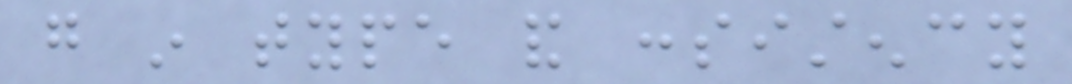go in type and consistency
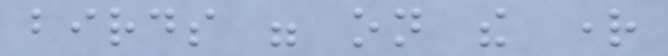birds were on the right
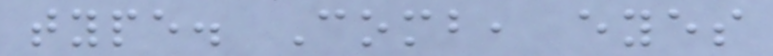type. Comb, eyes
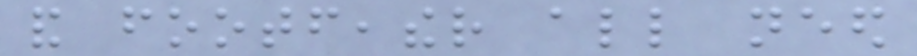and footfeather all need
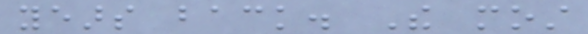years back. The most
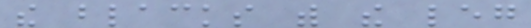the blacks with the leg
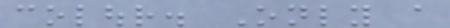colour. Only a
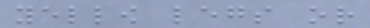yellow legs or
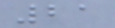21
